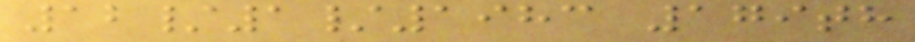12/1/1983 179th
